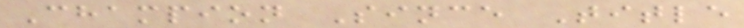Champion Since Title
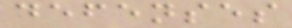defenses
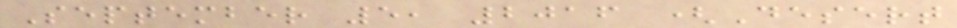September 5, 2016 (Desert
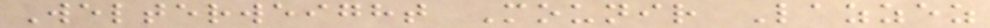Welterweight Mounir Lazzez
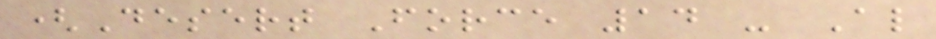(Desert Force 14 - Al
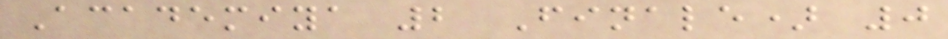Academiya 2 Finale) 0
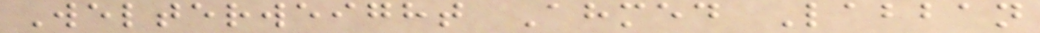Welterweight Ahmed Labban
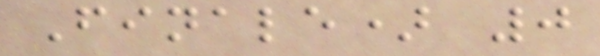Finale) 0
